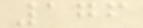176
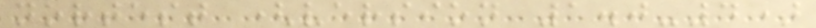nortest (version 1.0-4)
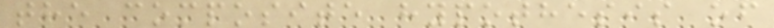the composite hypothesis of
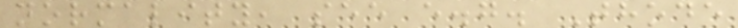normality, see e.g. Thode
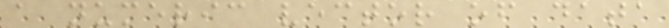a numeric vector of data
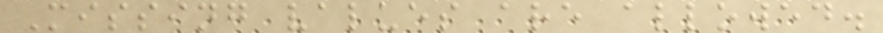Missing values are allowed.
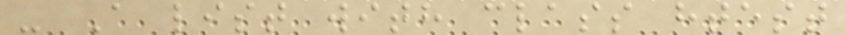- A list with class htest
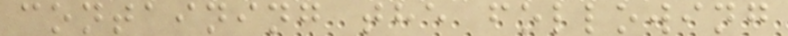containing the following
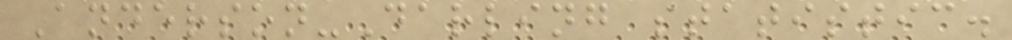Anderson-Darling statistic.
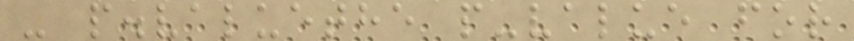- p.valuethe p-value for
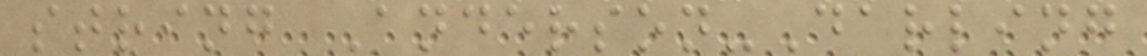string Anderson-Darling
